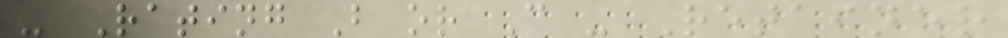- Rating B or C - Retainer
